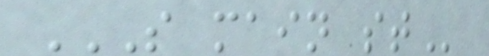S MAIN ST
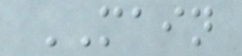MAIN
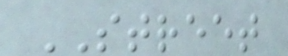STREET
